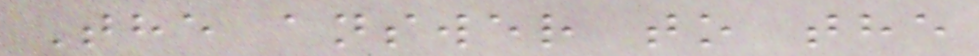The answer to the
